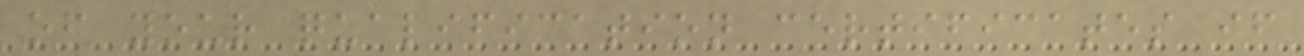of your qualification certificates if
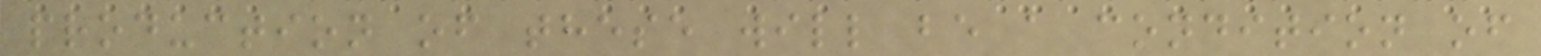production of these will be a condition of
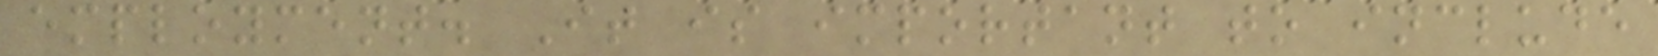employment. It is important to include
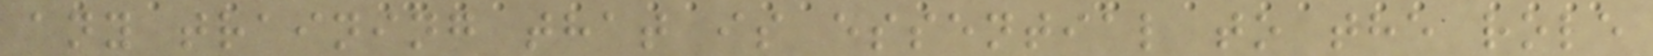any training that is essential to the role
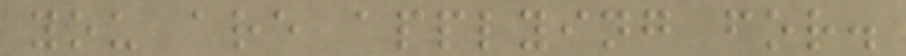you are applying for.
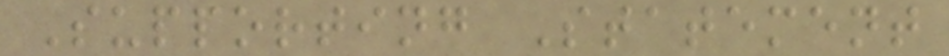Supporting Statement
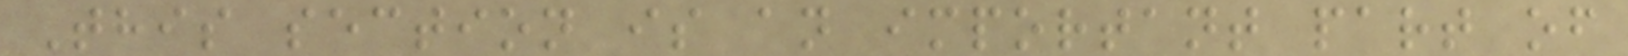This section is an important part of
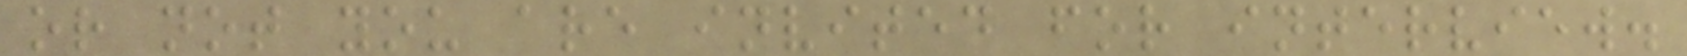or not you are invited for interview.
